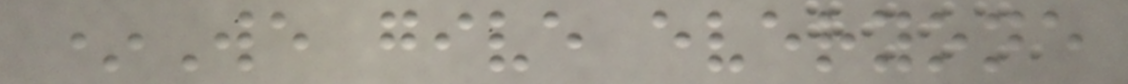*We give everyone
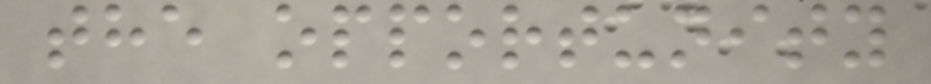the opportunity
